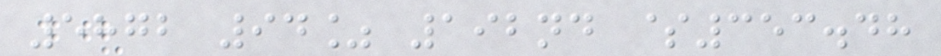5872 94% 192nd $353.48
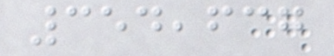354,637
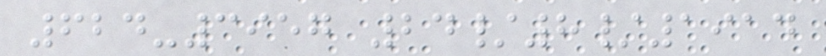624-3957 24/8/1914
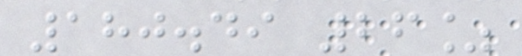180.49 26%
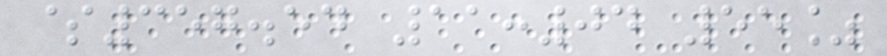$357.54 11:04 55%
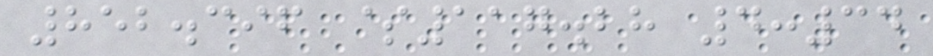852.396 $117.28 4:34
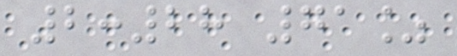2:28 71%
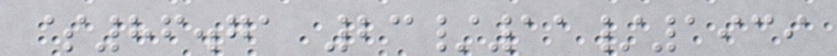$86.71 23/11/1939
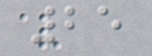25
